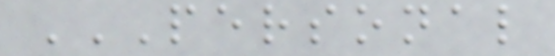PERSONAL
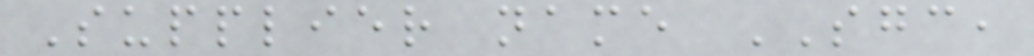Supplier name SGC,
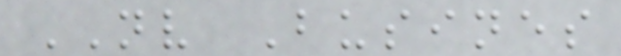NV Busines
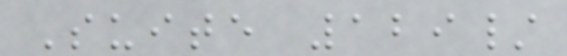Suite 129/
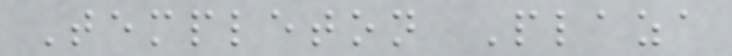Templeton Plaza
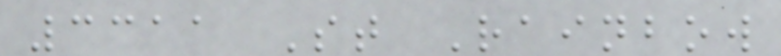3311 St Rainbow
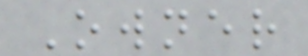Owner
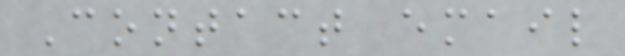Contact email
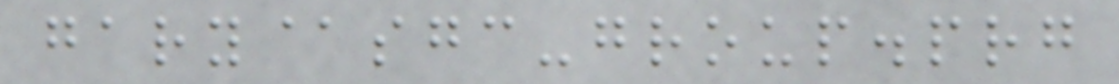gary@sgc-group.prg
